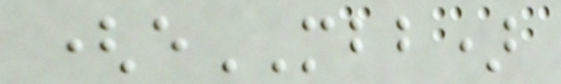(eMBB)
